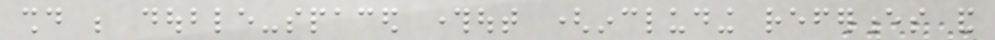should be double-spaced throughout (including references and
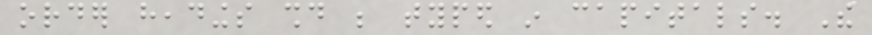order headings should be typed in capitals. The
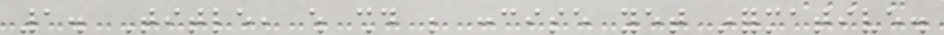1. Title, which should be concise yet informative.
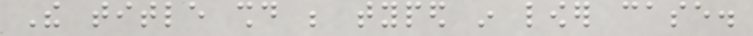The title should be typed in lower case.
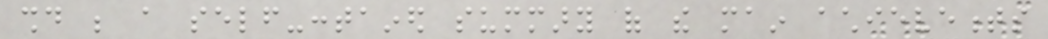should be a self-contained summary of the main achievements
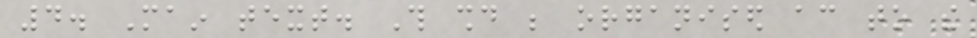4. Main text. This should be organised according to the
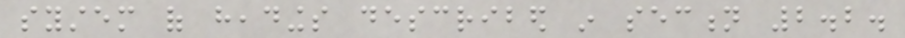system of headings described in section 2.2.
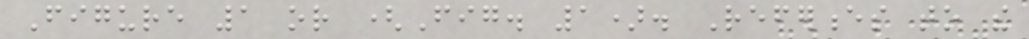Figure 1 or (Fig. 1). References to the
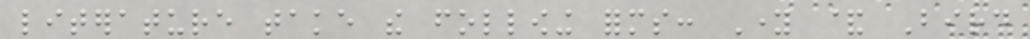literature take the following forms: Young & Bird
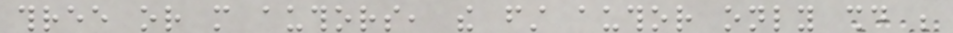three or more authors, the first author only should be
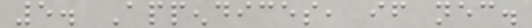5. Appendices, if necessary.
